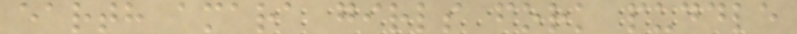earth amara girls fork puddle
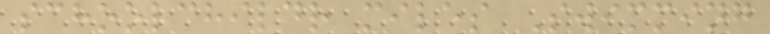schoolchildr miles Swimming
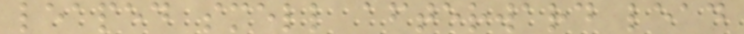leaped smell afterward lead
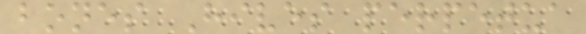bones Hives perpetua
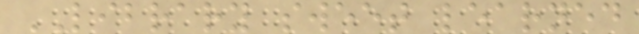LIBRARY sweet learned
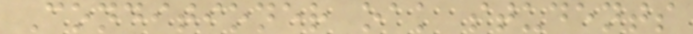Conditioner oak students
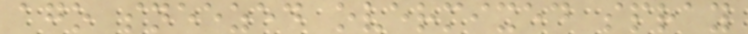ago sneezed overmixed spray
